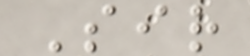Sir
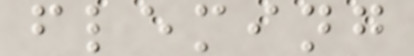fleming
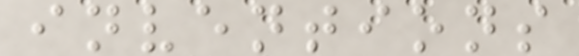inventions
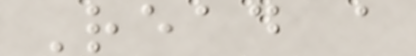Read a
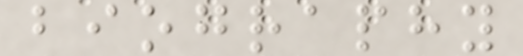biography
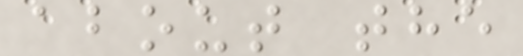about the
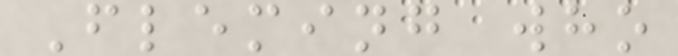Fleming who
